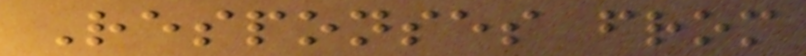Responses from
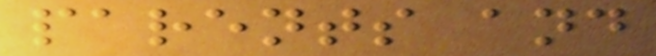parents and
